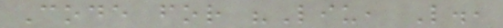Code for "Liu, L.,
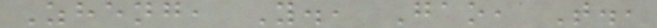Zheng, Y., Gao, T.,
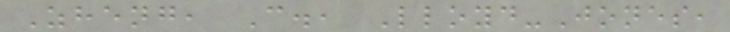Zheng, C., Lloyd-Jones,
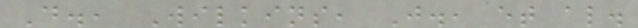D., Wilkins, J., et al.
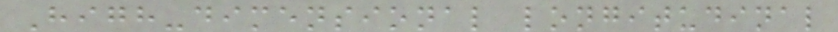High-dimensional longitudinal
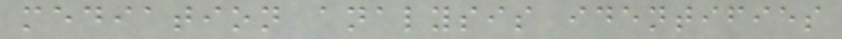mediation analysis identifies
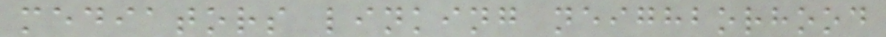mediators linking neighborhood
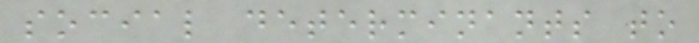social determinants to
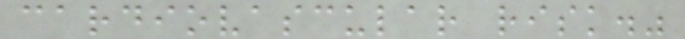cardiovascular risk."
